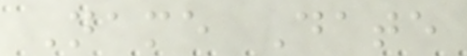Name Date
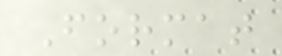Format
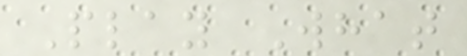Play What
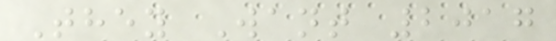They Want 2017
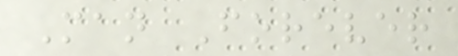Man Forever
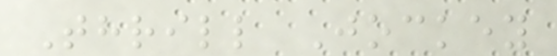Thrill Jockey
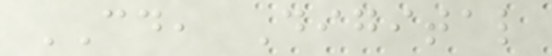CD, Digital
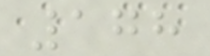178
